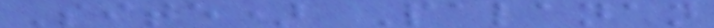Site) Palanan
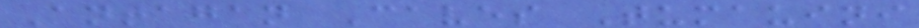Antagan Caves Tumauini
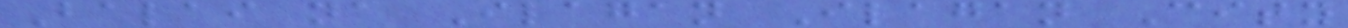Balai na Ilagan Ilagan City
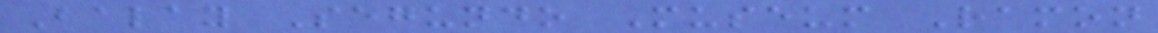Balay Segundo Museum Ramon
